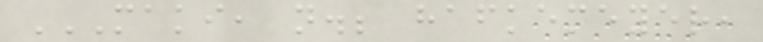MAKI, N.; HAFKEMEYER,
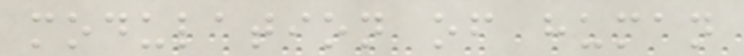modulation of human
